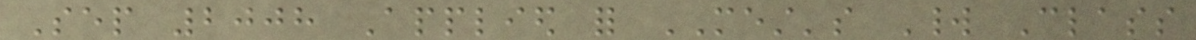Sep 2008 Applied for MEST's World Class
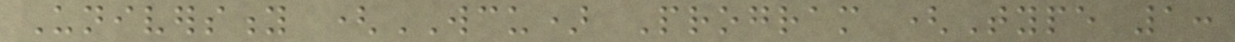University (WCU) Program (Type 1:
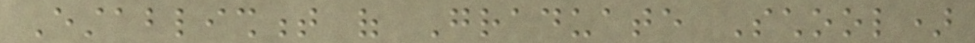Establishment of Graduate School)
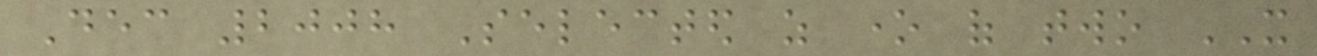Dec 2008 Selected as one of two IT
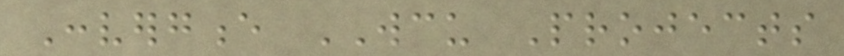Convergence WCU Projects
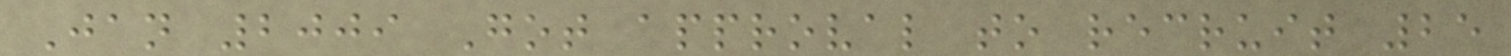Jan 2009 Got approval to recruit 25
